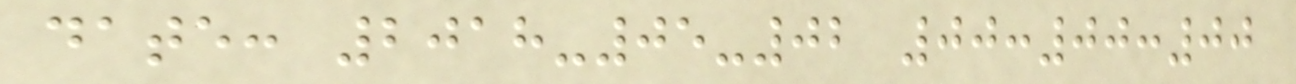date: 2018-05-02 00:00:00
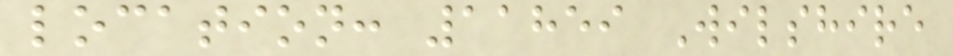location: 11859 Wilshire
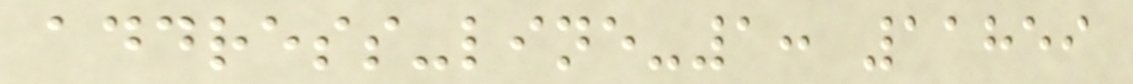address-line-1: 11859
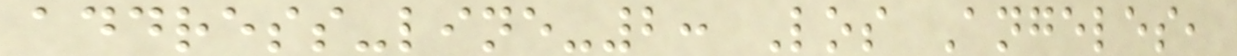address-line-2: Los Angeles,
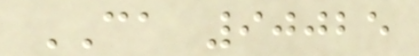CA 90025
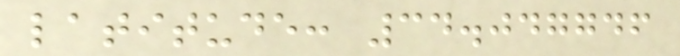latitude: 34.047746
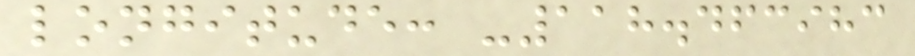longitude: -118.463983
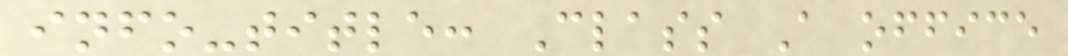info-title: Class A office
